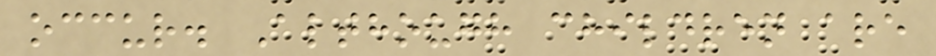occur. Although children are
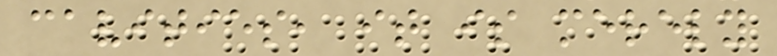cavities, it is merely
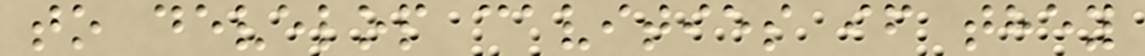to develop cavities if they
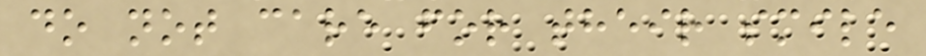do not care for their smile
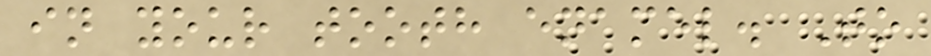in your tooth enamel. To
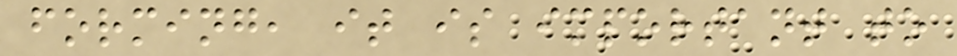forming, it is important to
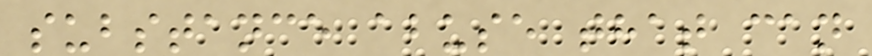substance abuse that can
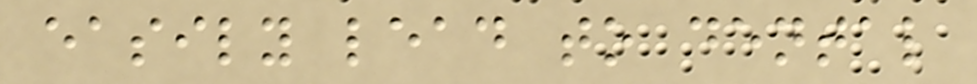easily lead to dental
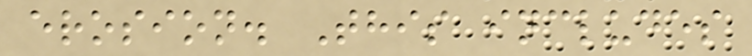erosion. This includes
